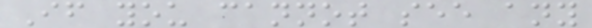If you cannot see any
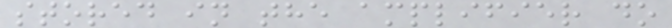stored in the amplifier do
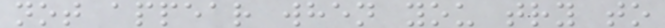not appear when you try to
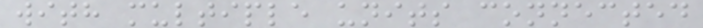with multiple units connected
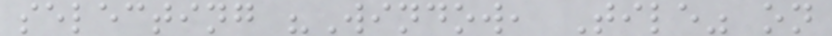selecting "Window, Tile" on
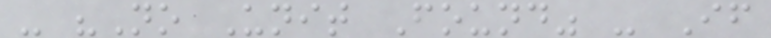- "No Unit Found" - If
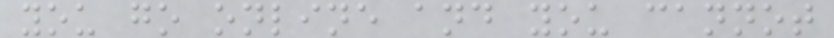you go online and you cannot
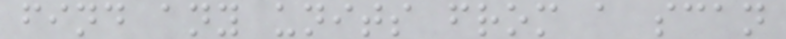find any units from a scan
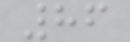86
